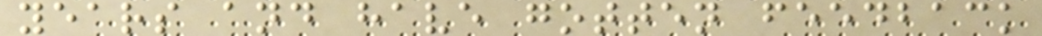years and have gotten feedback
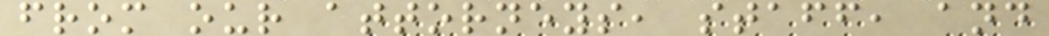from our attorneys, staff, and
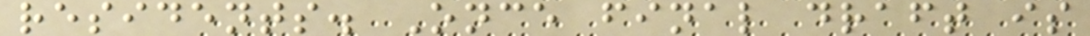residents. Once final draft is
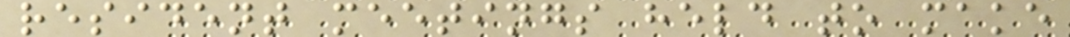resident meetings held to make
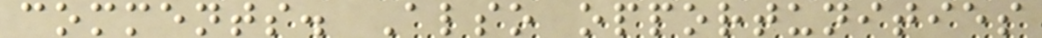comments. Also opportunities
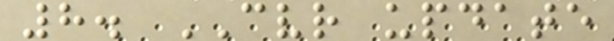8. CVR update
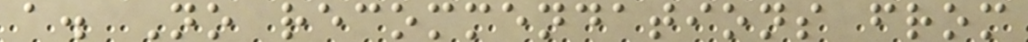a. No recommendations from
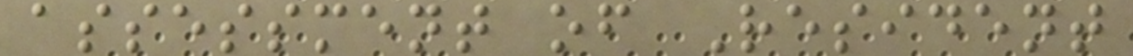assessment of Resident
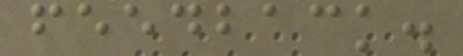feedback.
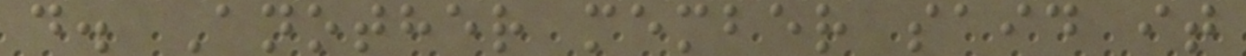d. Another member said it
